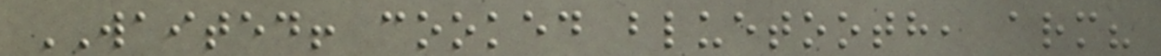WAITED! cooked bluetooth, arm?
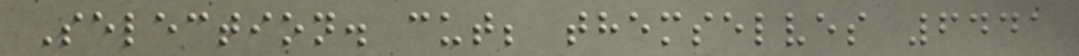Selection. cut; themselves 6441
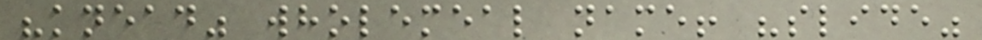"knead" wholemeal name! "slide"
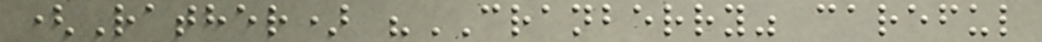(Rather) "CRANBERRY" careful
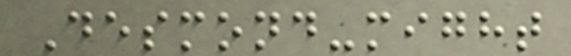Desmond-might
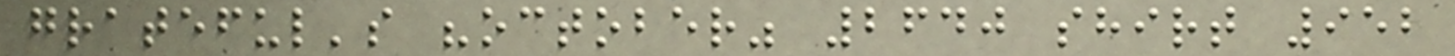grateful's "october" 2640 shirt 952
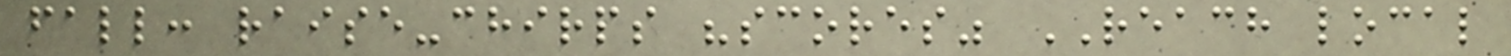fall: raise-chirps "scores" REACH local
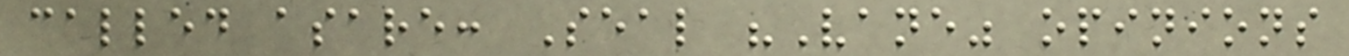called asare: Seal "Vane" opinions
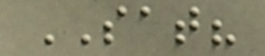SAT?
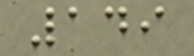149
